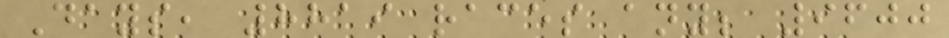Days, 8819 races any; 9600
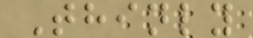Thinly
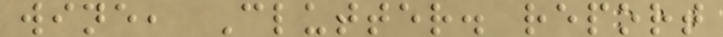wine, Clutter. report
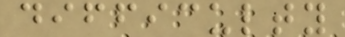difficulty
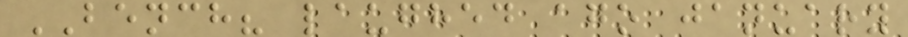BENCH? laughed ago january
